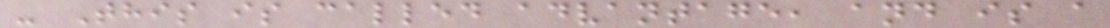- This is called advantage, and is a
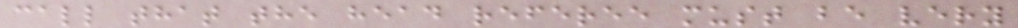call that the head referee must be very
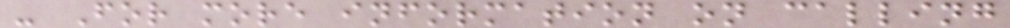- For more information on calling
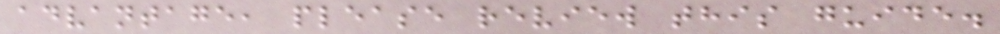advantage, please review this guide.
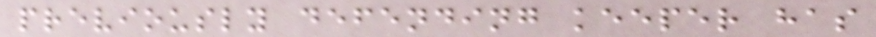previously defending keeper has
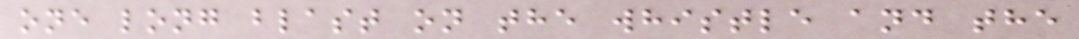one long blast on the whistle and the
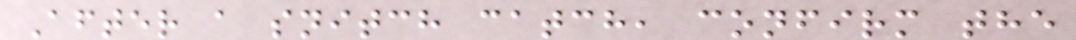After a snitch catch, confirm the
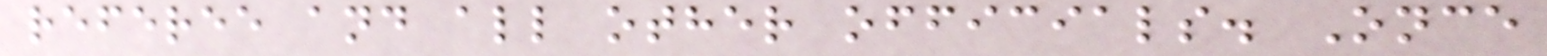referee and all other officials. Once
